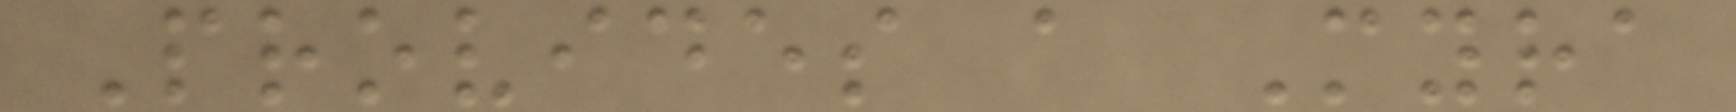Provides a Myra
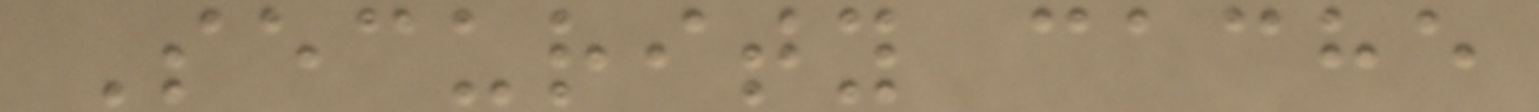Security cache
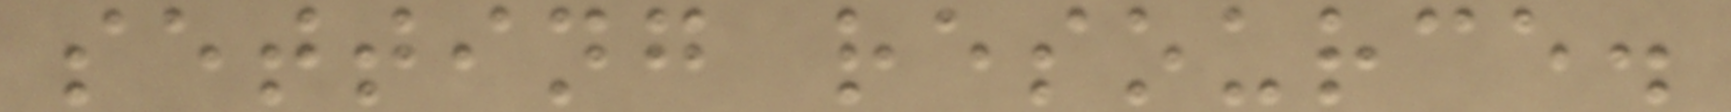setting resource.
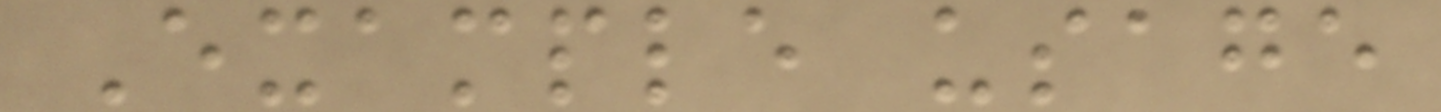Example usage
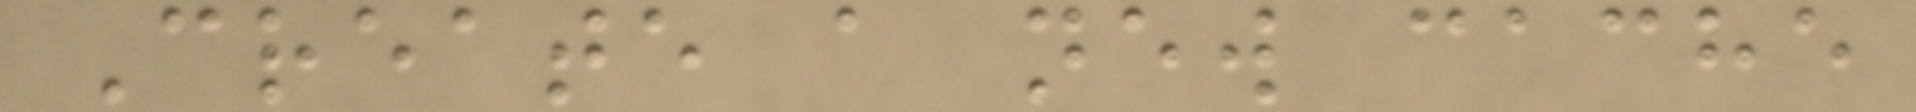Create a new cache
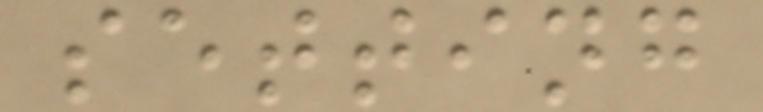setting
